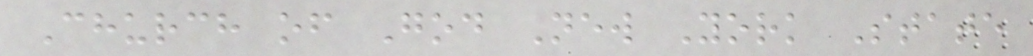Church of God New York State
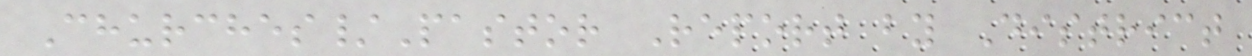Churches/Pastor Report by District
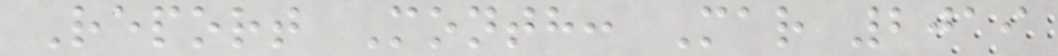Report Month: Mar 2019
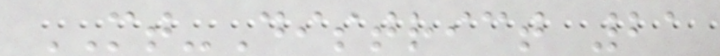MT-District 21
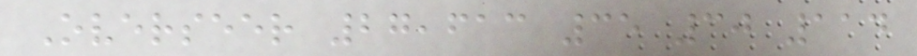Overseer 27,613 35 30 114
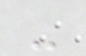-
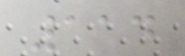114
